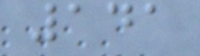141
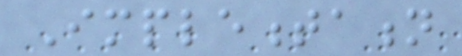Implementation
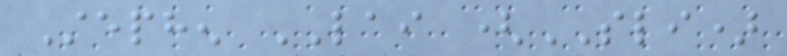Stephen LAI (SLI)
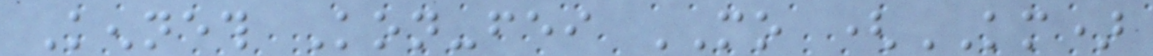Kenneth Kon-fei MO (KM)
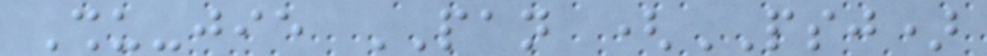Shu-jie PAN (PSJ)
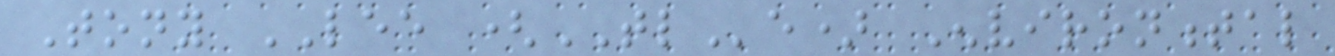Tony LEE (TLe) Environmental
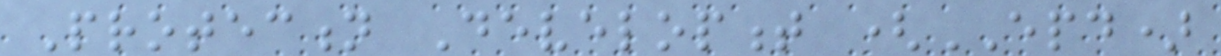Protection Development (EPD)
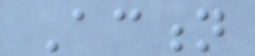Action
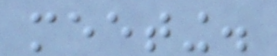meeting.
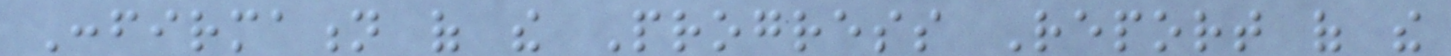Confirmation of the Progress Report of the
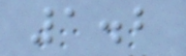1.2
